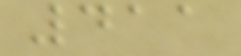411
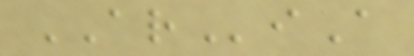ARiA
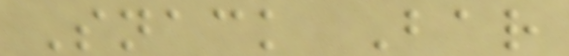Snack Bar
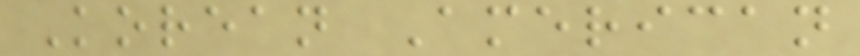Korean American
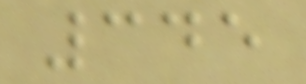345
